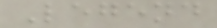Legend
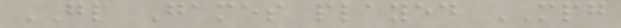GP Games played MPG
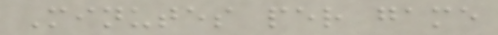Minutes per game
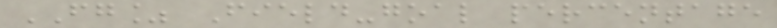FG% Field-goal percentage
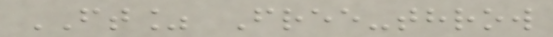FT% Free-throw
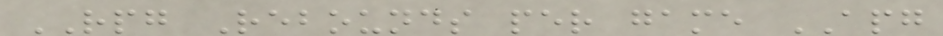RPG Rebounds per game APG
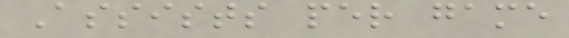Assists per game
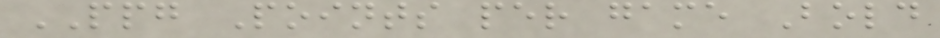PPG Points per game Bold
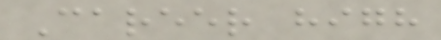Career high
